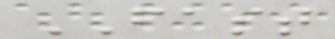FAST
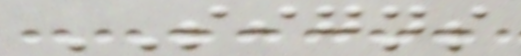SIGNS
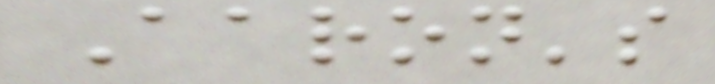Aaron's
